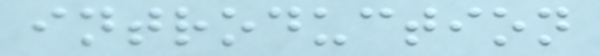introduction
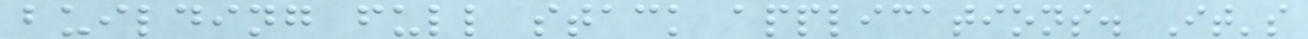building full stack applications. It's
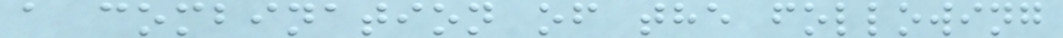a combination of the following
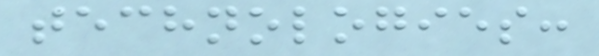technologies:
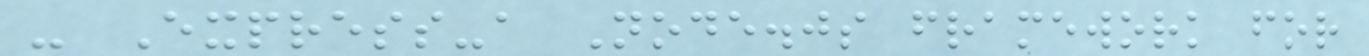- Express-a Node.js framework for
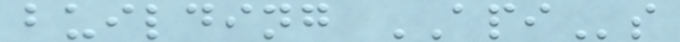building APIs
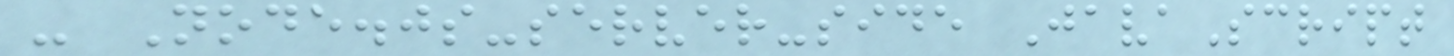- Node.js-server-side JavaScript
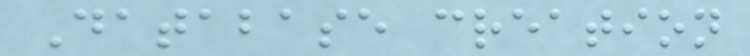Database creation
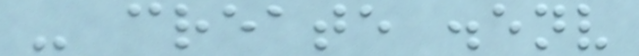- create .env
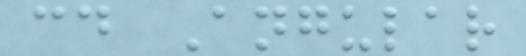cd Angular
